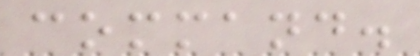command.
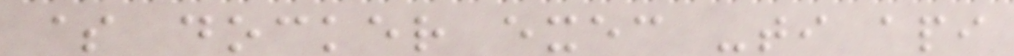$ docker exec -ti api
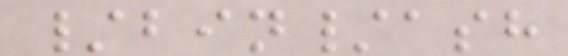/bin/ash
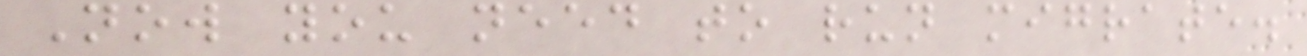Now you need to run migrate.
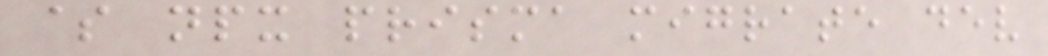$ npx prisma migrate dev
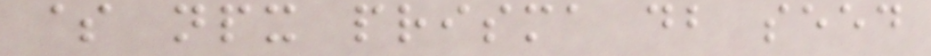$ npx prisma db seed
